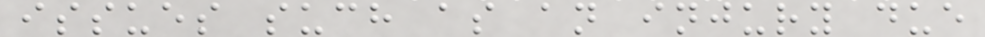issues such as an injury due
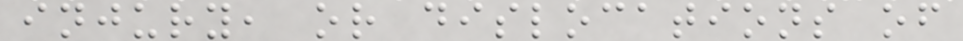injury, or dislocations of
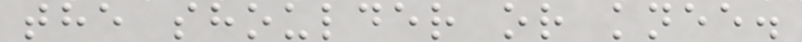the shoulder or knee.
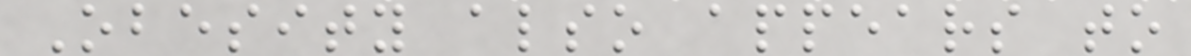Obesity also appears to
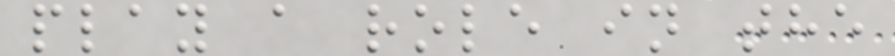play a role in the
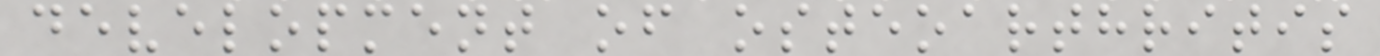development of osteoarthritis
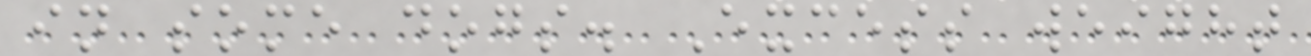in some dogs. Excess weight
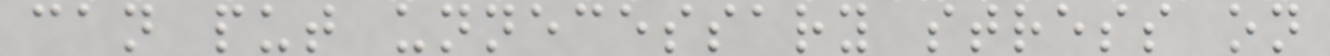can put unnecessary stress on
